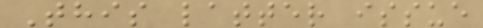This latter issue
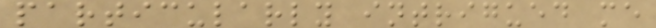particularly intrigued me
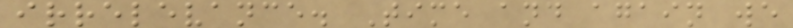irrelevance. Time and again we
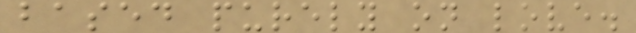based purely on love.
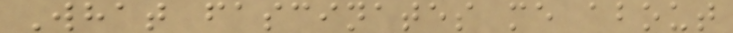What fascinates me about
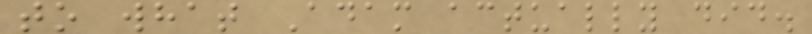to what Adam actually did.
